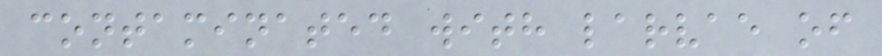contaminated with larvae of
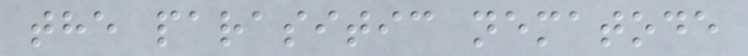the parasitic nematode
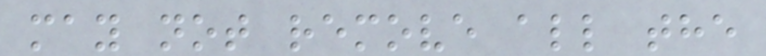may not remove all the
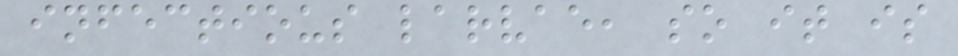infectious larvae, so it is
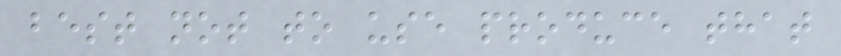best not to use produce that
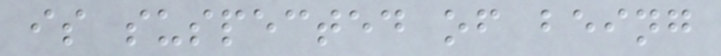is suspected of being
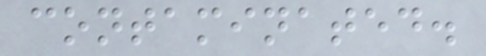contaminated.
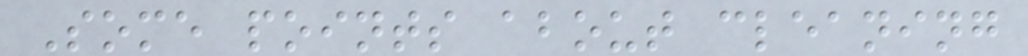Some points about cleaning
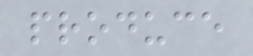produce
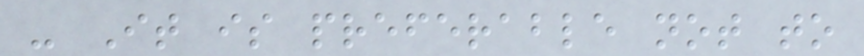- It is preferable not to
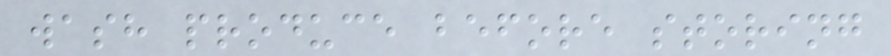wash produce before storing
